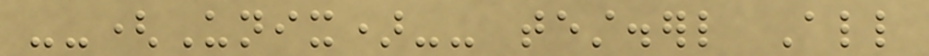--(Unix)-- test.erl All
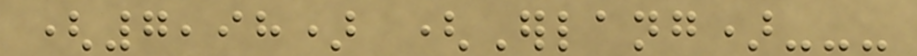(7,98) (Erlang)---
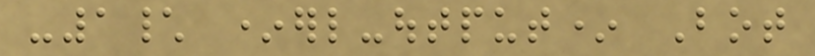-1\ *erl-output* Bot
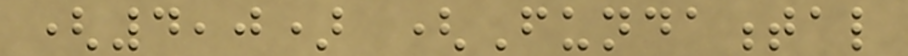(4,0) (Fundamental
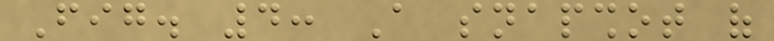Fig. 4: A snapshot of
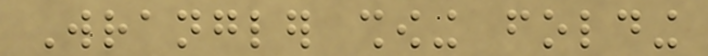Wrangler showing folding
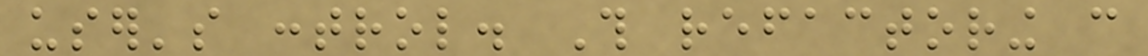user's control. This refactoring can
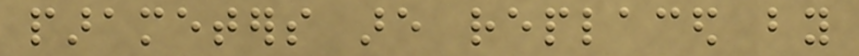parameters are replaced by
